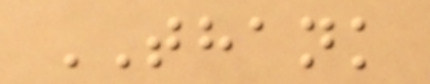THANK
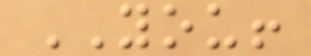YOU!
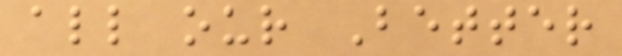all our Better
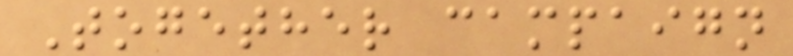Together campaign
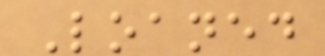Loaned
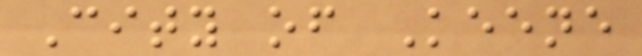City of Keene
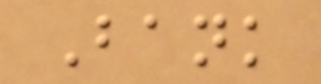Bank
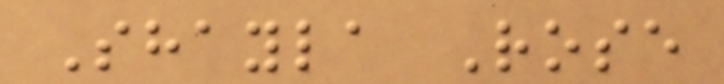Shayla Rose
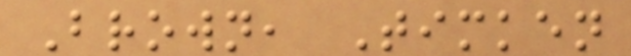Brown, Timken
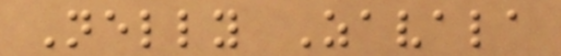Nelly Zavala
